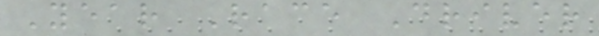Year Race Driver
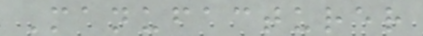Manufacturer
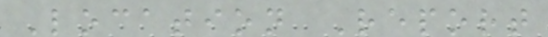Location Report
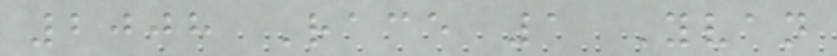2008 Race 1 Yvan
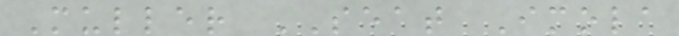Muller SEAT Imola
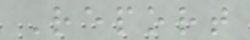Report
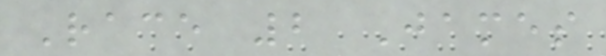Race 2 James
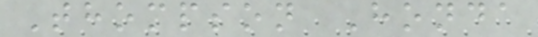Thompson Honda
